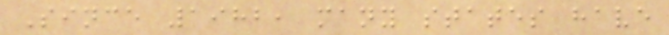Since 1982, many states have
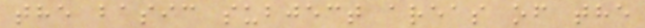the basic subject areas of the
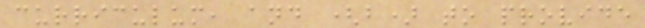curriculum, and (b) to provide
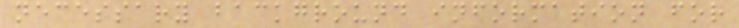necessary background information for
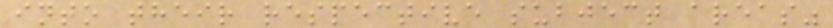into their respective subject areas"
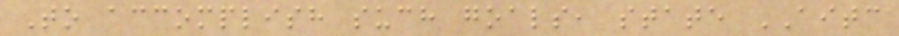To accomplish such goals, state AITC
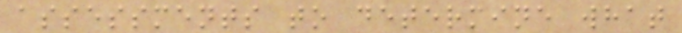assessments to determine what
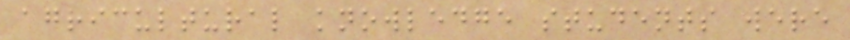agricultural knowledge students were
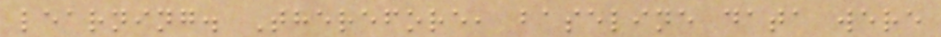learning. Therefore, baseline data were
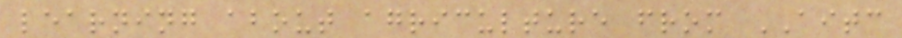learning about agriculture from AITC
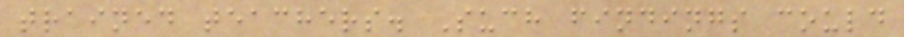trained teachers. Such findings could
